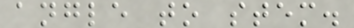angle to stem.
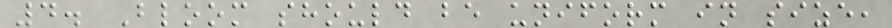4. Bloom should be uniform in size,
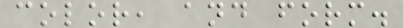color, and form.
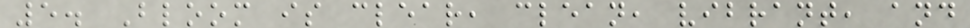5. Bloom is clear, clean, vibrant, and
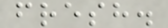fresh.
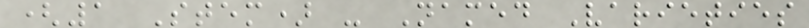(1 Stem) - Named Varieties
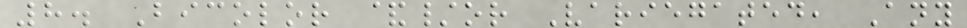8. Bicolor &/or Variegated, Any
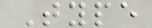Type
